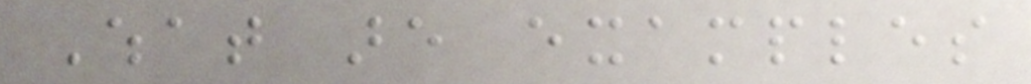What are examples
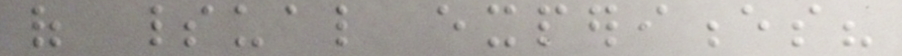of spiritual experiences?
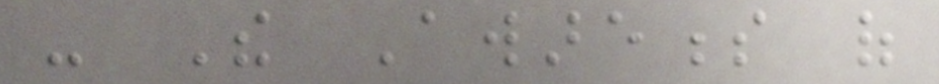- The Awareness of
